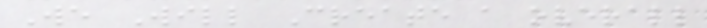We Will Create a overall
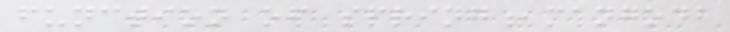function of spring,mangodb
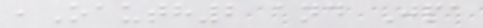,Oauth2 and Jpa
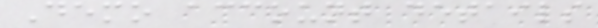Demo account details
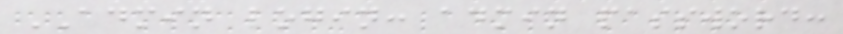ADMIN login: admin password:
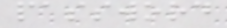password
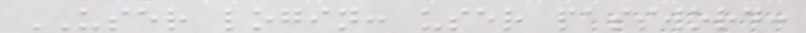USER login: user password:
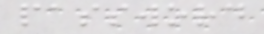password
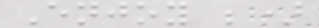Enjoy ;)
